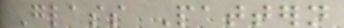Glass Pattern
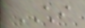CHI
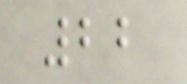22
